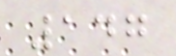147
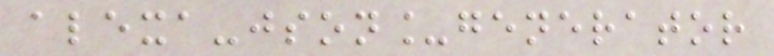alexa-json_generator
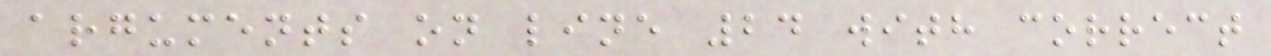arguments on line 24 with correct
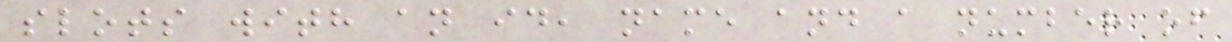slots with an id, name and a number of
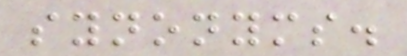synonyms.
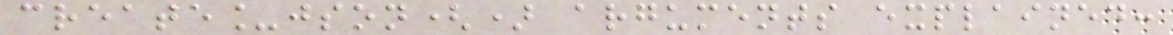create_json() arguments explained:
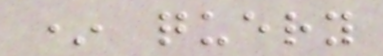* query
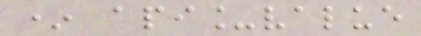* api_value
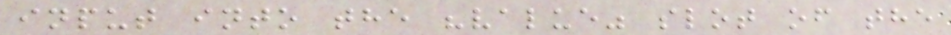input into the "value" slot of the
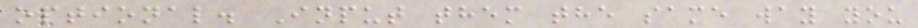optional. Input them the same way you
